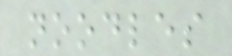noodles
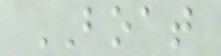BOAT
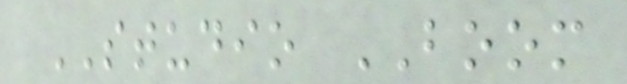STUDIO BOOM
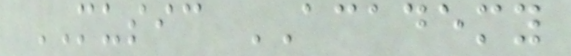MUSIC ACADEMY
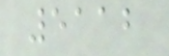5112
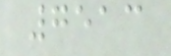7513
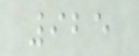925
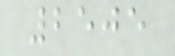2505
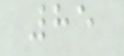85
